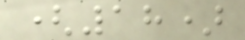(18)
